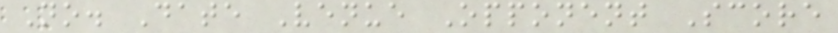No. Date Venue Opponent Score
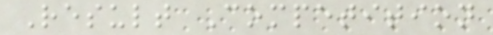Result Competition
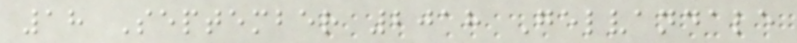18 September 2018 Gelvandale
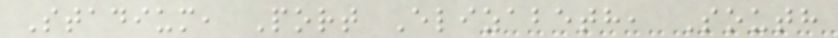Stadium, Port Elizabeth, South
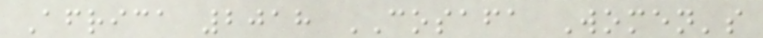Africa 2018 COSAFA Women's
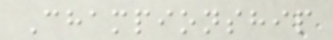Championship
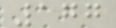177
